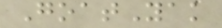GoatYak
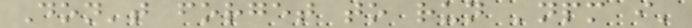Don't forget to run 'npm i'
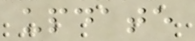update
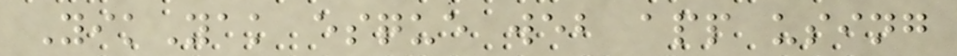YikYak esque web app using
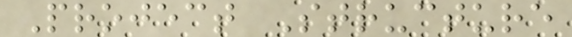Project Structure
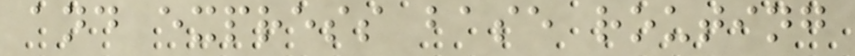and express base routing
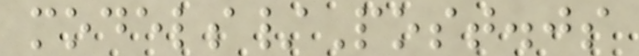models/Post.js
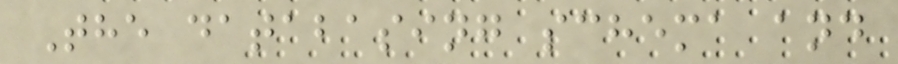The databasing schema and
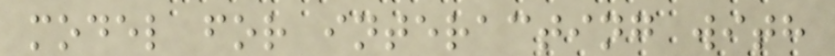model for interacting with
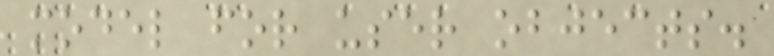model for user objects.
